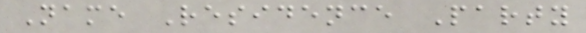Name Residence Party
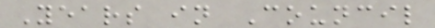Years in Council
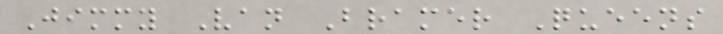Jimmy Van Bramer Queens
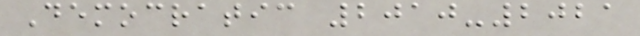Democratic 2010-2021
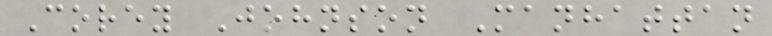Corey Johnson Manhattan
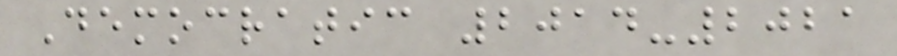Democratic 2014-2021
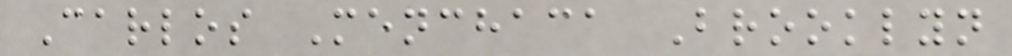Carlos Menchaca Brooklyn
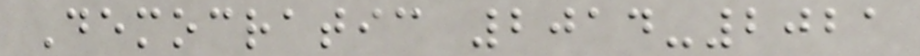Democratic 2014-2021
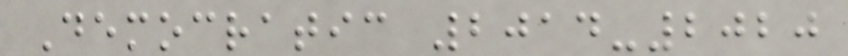Democratic 2014-2020
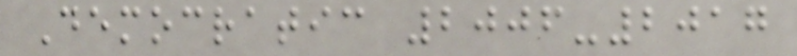Democratic 2006-2017
